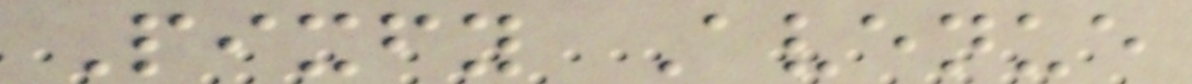Pixfy Avenue
